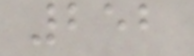252
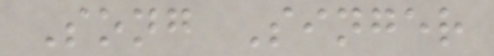Song Singer
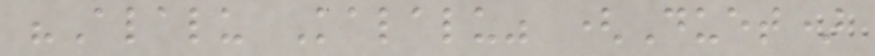"Alalu Kalalu" (Duet)
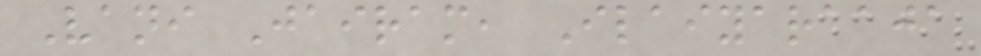Vani Jairam, Ilaiyaraaja
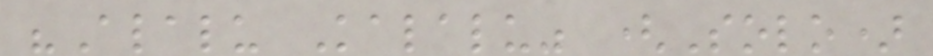"Alalu Kalalu" (Solo)
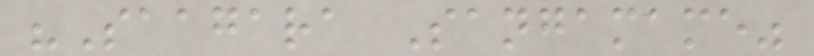"Saagara Sangamame"
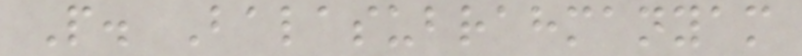P. Balasubrahmanyam
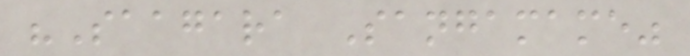"Saagara Sangamame"
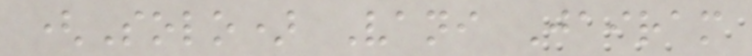(Solo) Vani Jairam
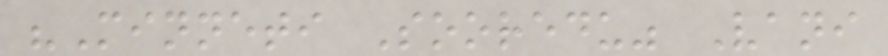"Minneti Sooredu" Vani
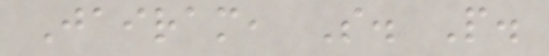Jairam, S. P.
